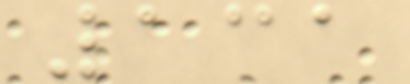131
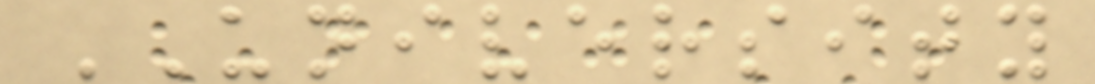UNIVERSITY
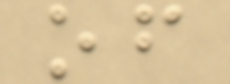of
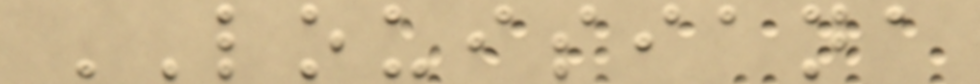LOUISIANA
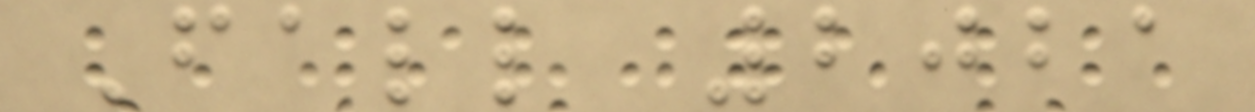Fall 2021
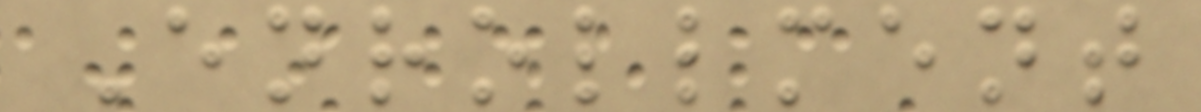Enrollment
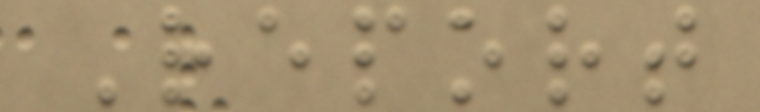Report
